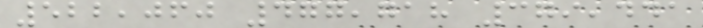522,060 477,718 379,441
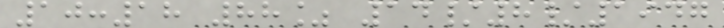10:18 88% 14/8/1947
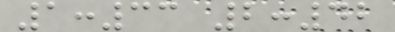1:33 2:42
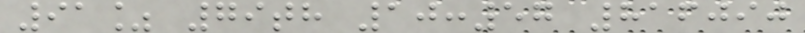91% 79th 10:57 816090
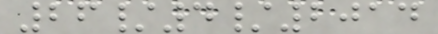26/4/2014
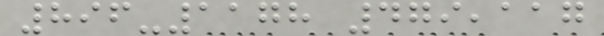896-1178 479,117
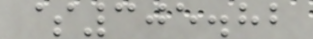$305.82
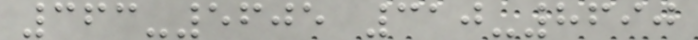363-5605 310-8690
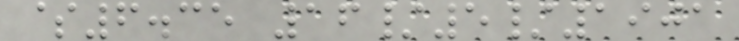$6.35 16/5/1901
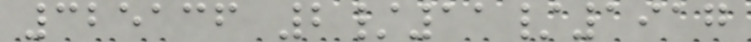325136 2/11/1917
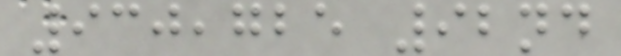930,725 92nd
